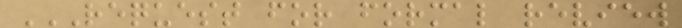REQUEST FOR FORMAL REVIEW
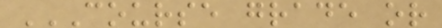COURSE GRADE OR
